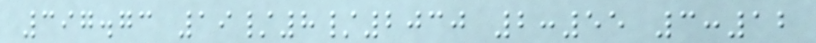397.73 19/8/2030 2:55 3:12
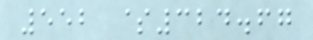552 $324.67
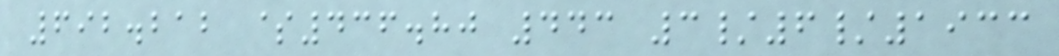692.212 $436.80 443 3/6/1933
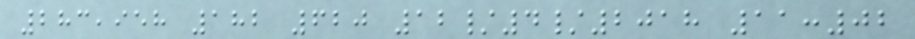283,958 182 620 12/4/2018 11:02
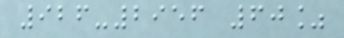926-2956 60%
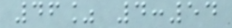46% 4:54
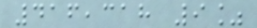416,318 9%
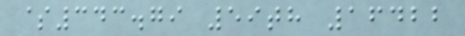$343.79 59th 16422
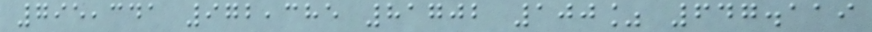795,341 972,385 81702 100% 647.119
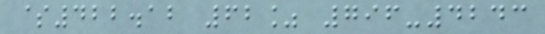$422.12 62% 796-4243
